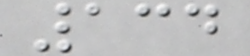134
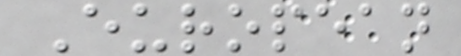European
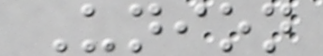Union
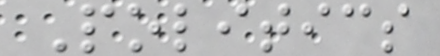Politics
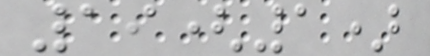19(1)
